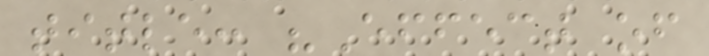title: "Effect of
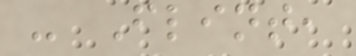- Flint,
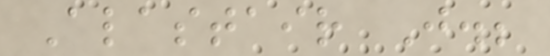Alastair J.;
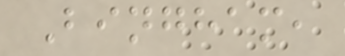Bingham,
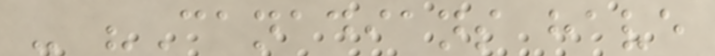- "Canadians have
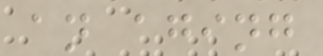an aging
